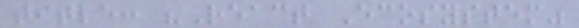title: "React Ecosystem"
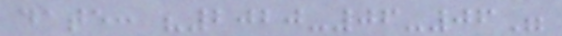date: "2020-06-06"
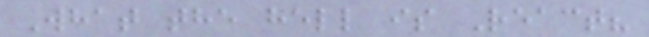What the hell is React?
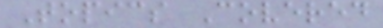Topics Covered
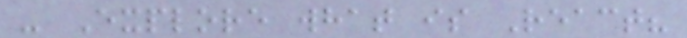- Explore what is React?
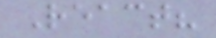React?
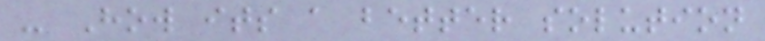- How its a better solution
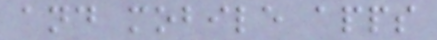and mobile apps
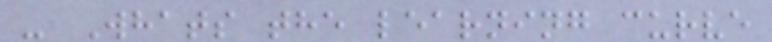- Whats the learning curve
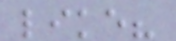like?
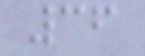36
